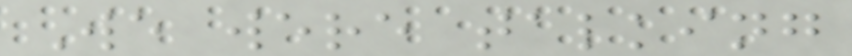We were talking
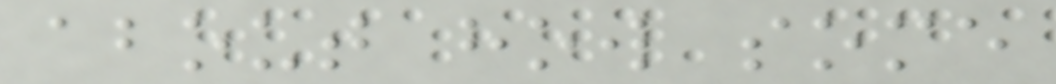about how some
